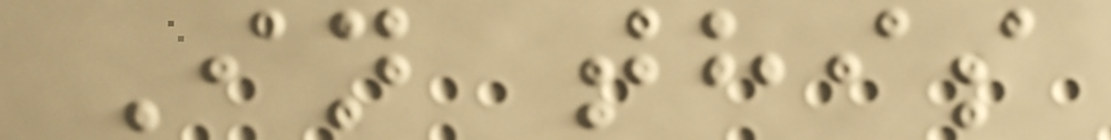In this
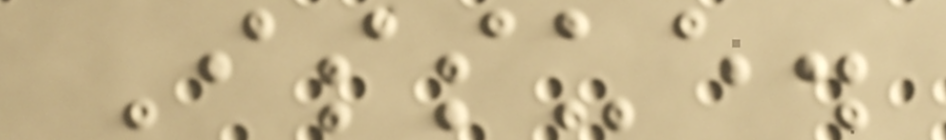Issue.
